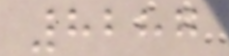8287
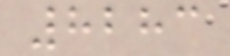8283
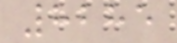8285
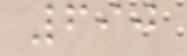690
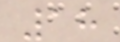18
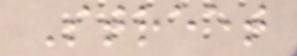Street
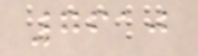7610
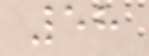58
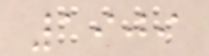1909
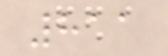811
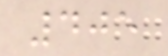405
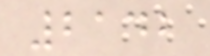2142
